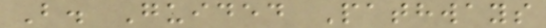B. Guided Pathways
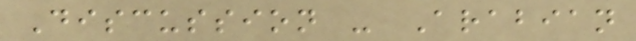Discussion - Arabian
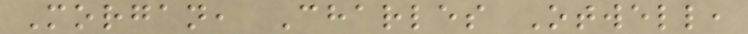Morgan, Charles Otwell,
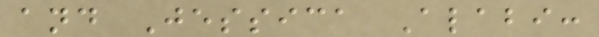and Jessica Alabi:
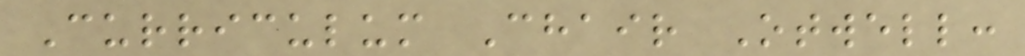Curriculum Chair Otwell:
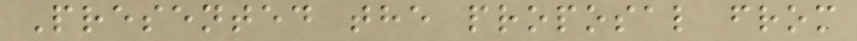Presented the proposal from
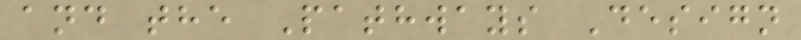and the Pathways Design
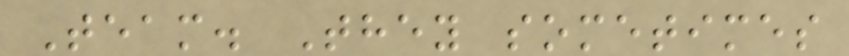Team. They sometimes
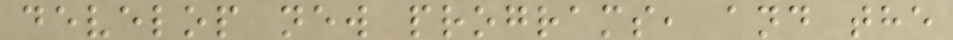develop new programs, and the
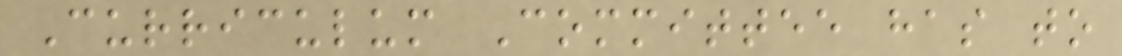Curriculum Committee has to
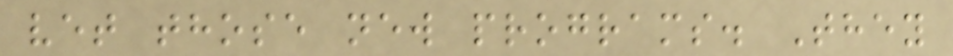vet those new programs. They
